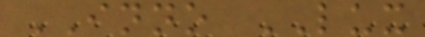INNO LUX
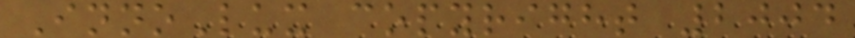InnoLux copyright 2004
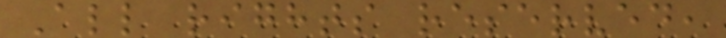All rights reserved,
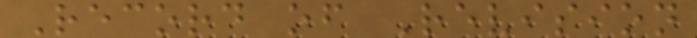Record of Revision
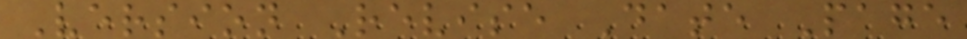Version Revise Date Page
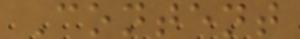Content
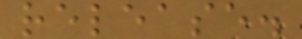release.
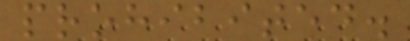prohibited.
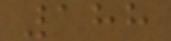188
